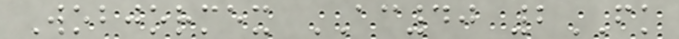Wobjormex AC40 2FK
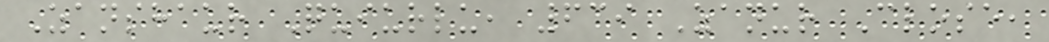Zanshaur Quiurlu, 639 Zanur Close,
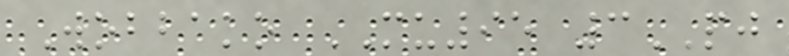Wobbako MU95 3PJ
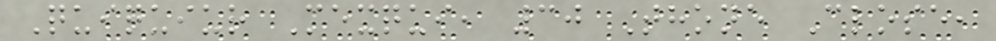Quiquiur Mexqui, 30 Thone Close,
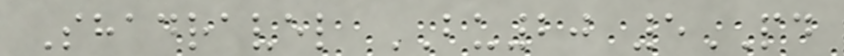Shadravel BU20 5PD
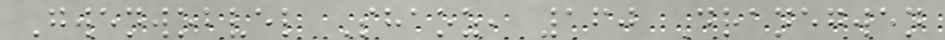Gwenwobvel Shaoz, 160 Dranegwen
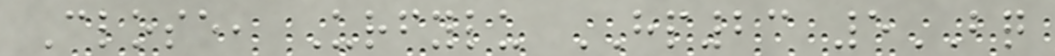Close, Urfylu HP23 5BQ
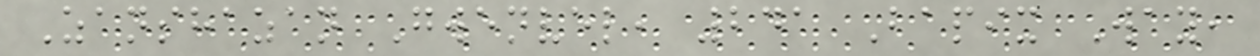Zanshazan Gwenvel, 241 Bapix Way,
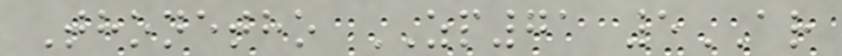Thonetho ZP71 5AR
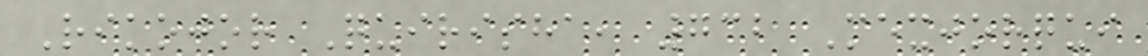Rikojor Quirisha, 732 Mexjorqui
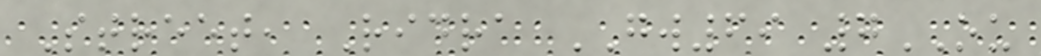Street, Ridra GW69 7OU
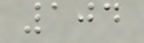104
